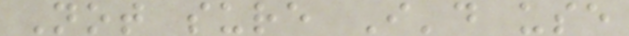Not sure I'd use
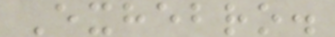Exhebro.
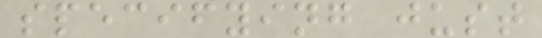specifying just
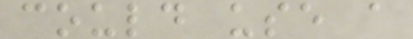could use a
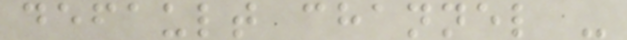default channel -
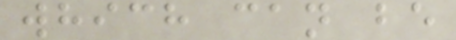which can be
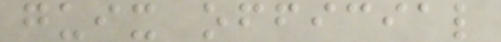guix official
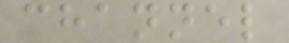channel
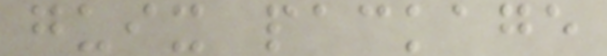guix package
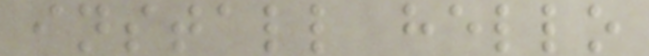install hello
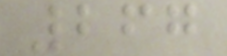267
